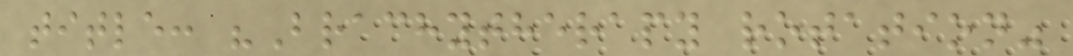title: "Brachytherapy rotation"
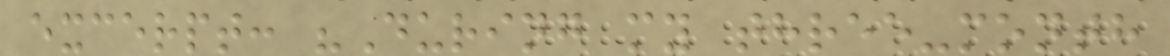excerpt: "During my three-month
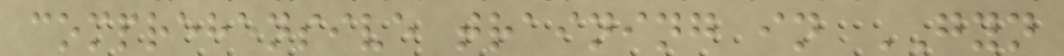comprehensive training in GYN
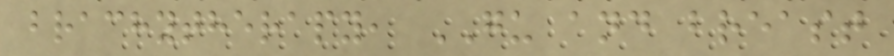brachytherapy, GU and breast
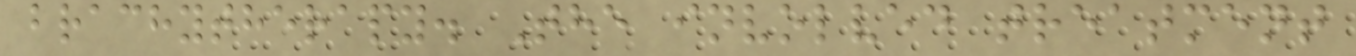brachytherapy. The involved treatment
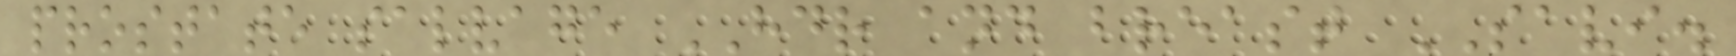prostate salvage HDR and breast SAVI.
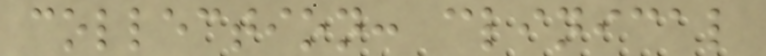collection: clinical
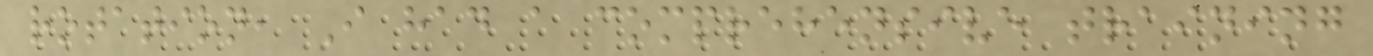rotation, I had a comprehensive training
